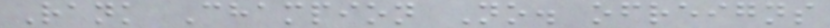Rank Champion No. ofreigns
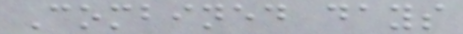Combined days
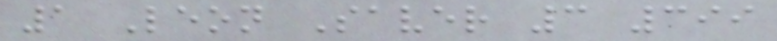1 Leon Saver 3 399
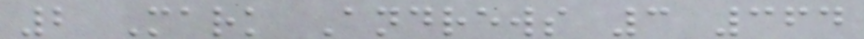2 Mark Andrews 3 364
